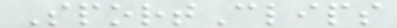SportClips
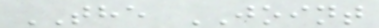THE JOINT
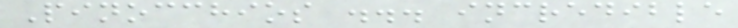Pinocchios ... incredible
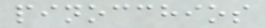pinocchios
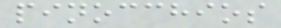pinocchios
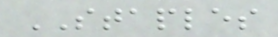STAPLES
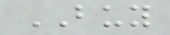BUY
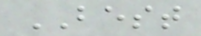BEST
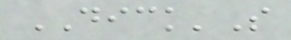DICK'S
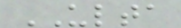ULTA
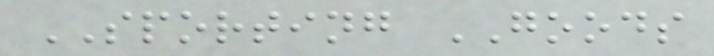SPORTING GOODS
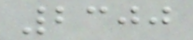2300
